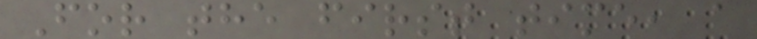For the first time, a
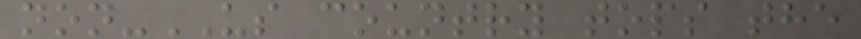non-US country tops the
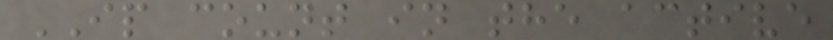IP count in the active
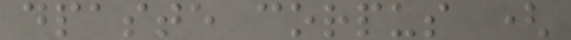dpaste corpus (
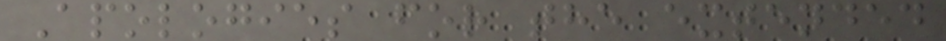Apologies for the extended
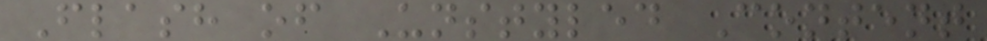Flash of Unstyled Content
